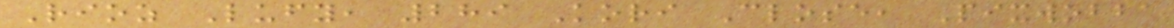Rioz Lufy, 289 Kori Close, Pixwobba
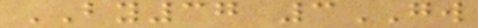BY37 3GW
